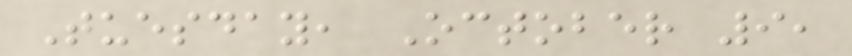Tuesday, October 9,
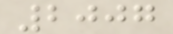2007
